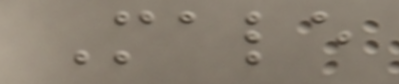Male
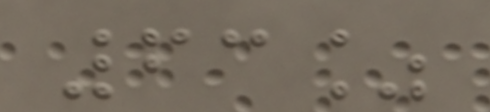63%
